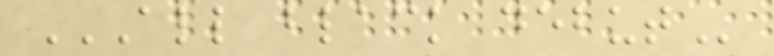ALL BLACK DEBUT
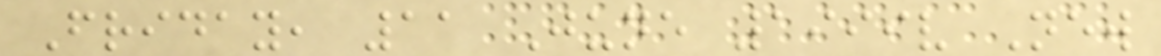Friday, 11 June 1999v New
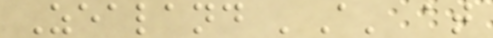Zealand 'A' at
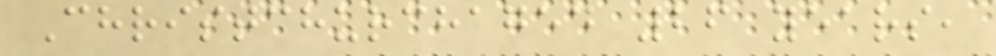Christchurchaged 26 years,
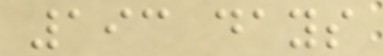193 days
